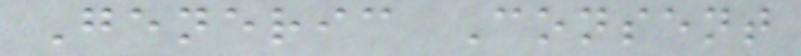Generic Consent
